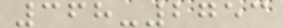368-2753
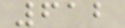612
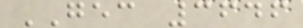GEC 3646
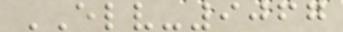ELV-9067
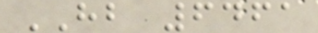HB 6461
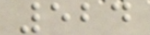524
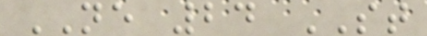NE 24 ST
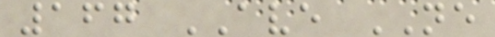167 AVE NE
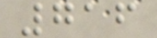716
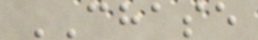CHASE
